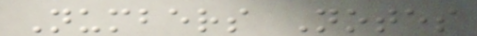Numbers Notes
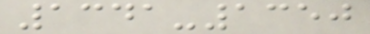1341-1350
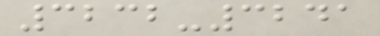3232-3241
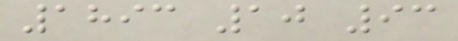1893 10 93
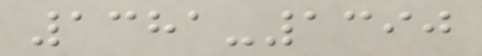1381-1390
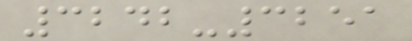3242-3251
